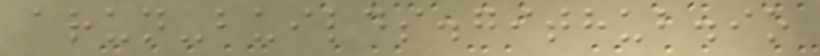arun-builds.github.io
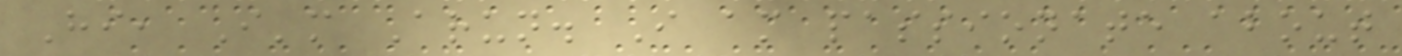Hi, I'm Arun. I am passionate about
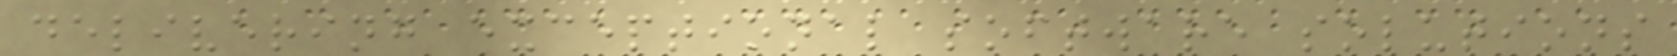delivering exceptional software solutions
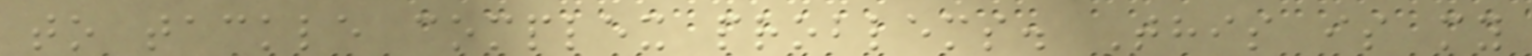to tackle complex problems. This is my
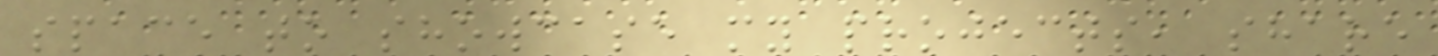space to showcase my projects, share
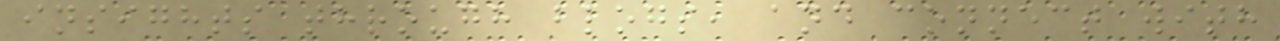insights through blogs, and connect with
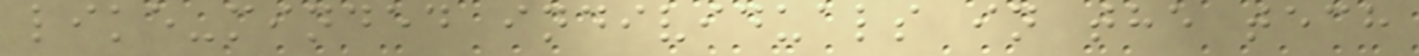like-minded individuals in the tech
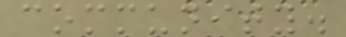community.
